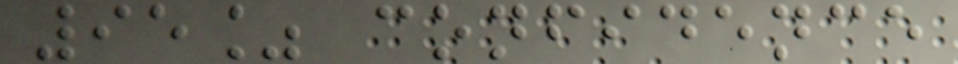95% confidence
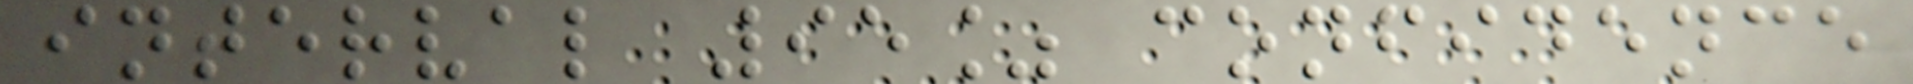interval 95% confidence
